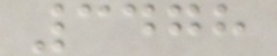3478
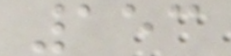153
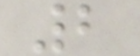2
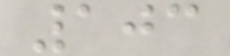103
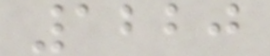1220
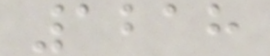1218
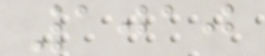1010
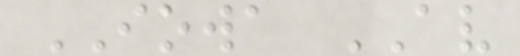IOWA AV
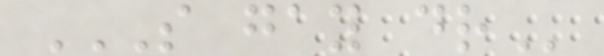S GAY DR
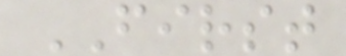FIRST
